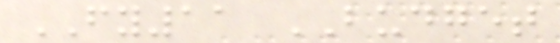FY11 BUDGET
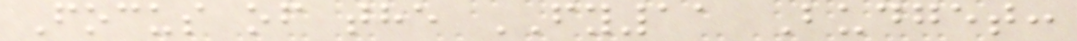Focus of the FY11 Budget:
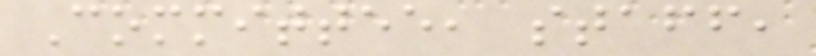Committee, staff,
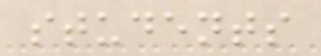students
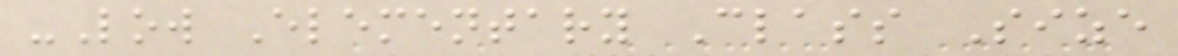-Low Elementary Class Size
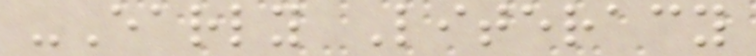-Early Literacy
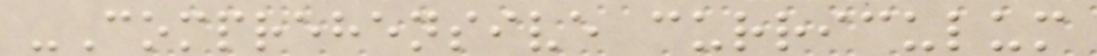-Comprehensive curriculum
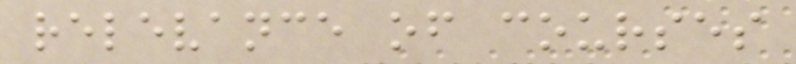relevance of courses
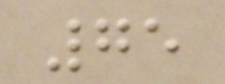75
